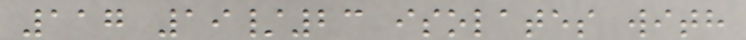117 19/23 isolates with
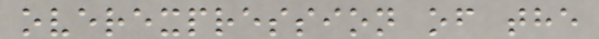overexpression of the
